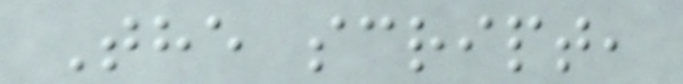The script,
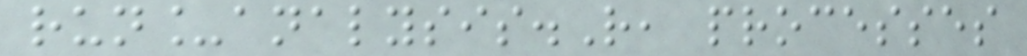run_analysis.R, processes
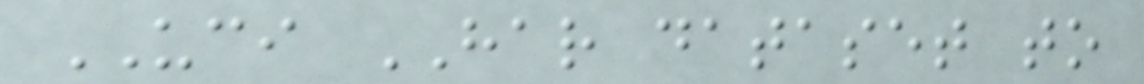UCI HAR dataset to
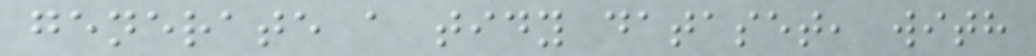generate a tidy dataset, with
